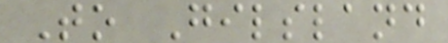To Gilsland
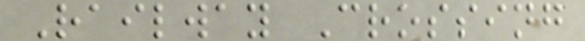Railway Crossing
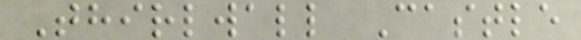Thirlwall Castle
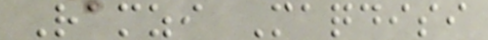Ramzi Maqdisi
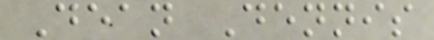Dean Dennis
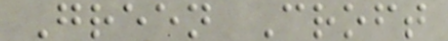Green Croft
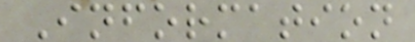Information
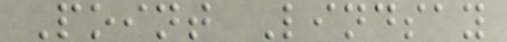Point Lindsay
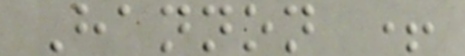Hannon +
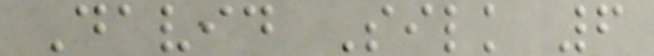David Silk 6
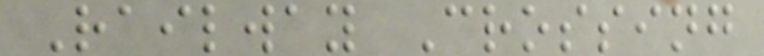Railway Crossing
